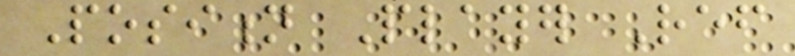Position Player Ref
